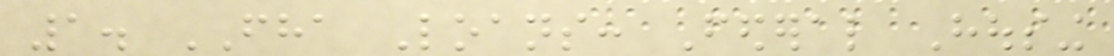1. FHA Loans: Federal Housing
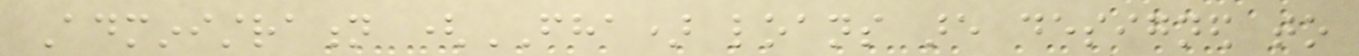Administration (FHA) loans are designed to
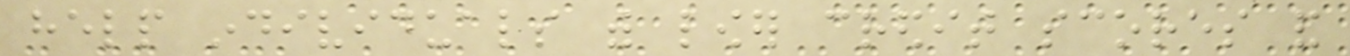help individuals with lower credit scores and
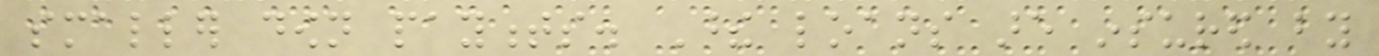smaller down payments. These loans are insured by
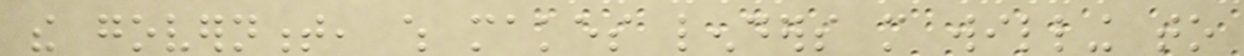the government, which makes lenders more willing to
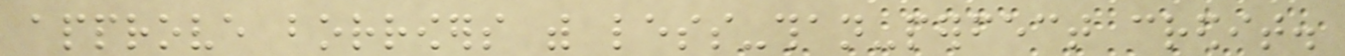approve borrowers with less-than-perfect credit.
